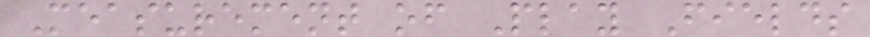Measurement of Play Fields
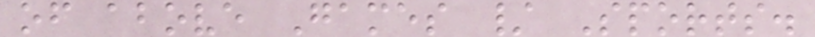of above Games / Sports.
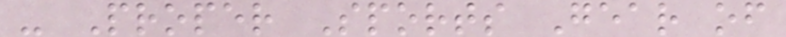- Proper Sports Gear of
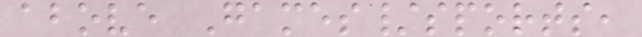above Games/sports,
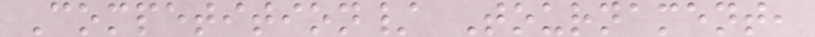Competition/ Tournament,
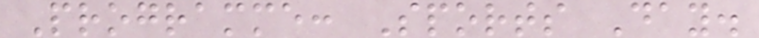Programme: Sports Day.
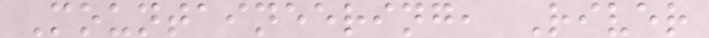Mountaineering, River
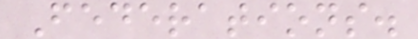Federations.
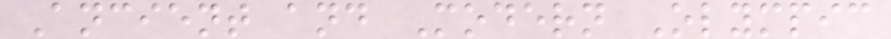Ancient and Modern Olympic
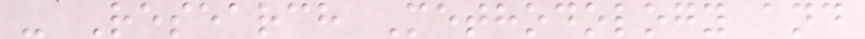- Research Methodology and
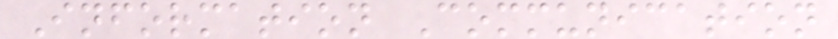Information Communication
